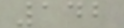142
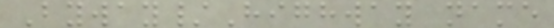Byway/Highway name
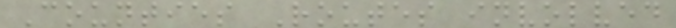Counties Routes involved
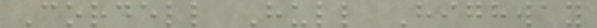Cordell Hull Highway
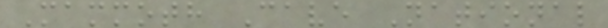Mammoth Cave National
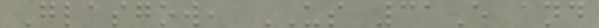Glasgow, US 31E and
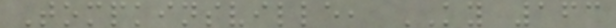Tompkinsville, KY 163
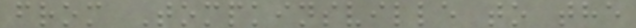from Tompkinsville to the
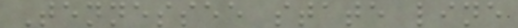Tennessee state line
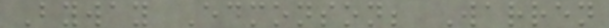Byway Edmonson; Warren
